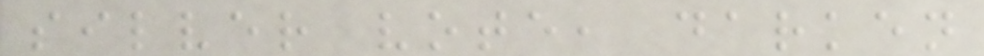silver vote, darken
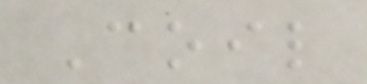Coil
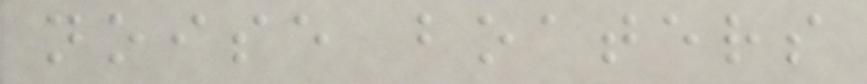noise boaters
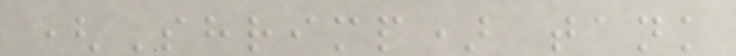(Shrimp) tank
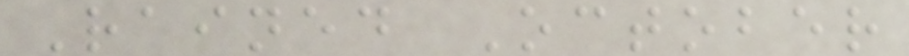Rained October
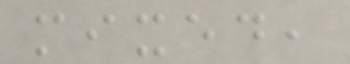mixed,
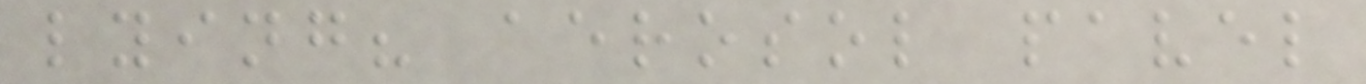lying? aerosol pavel
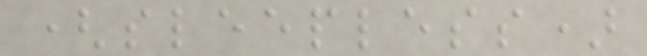(sleepless)
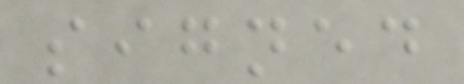signed
